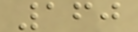160
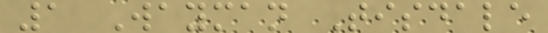1 Wayman Tisdale
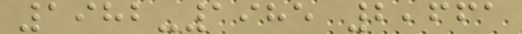1982-1985 2,661
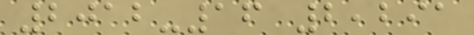2012-16 2,291
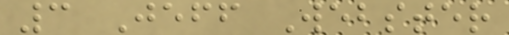3 Jeff Webster
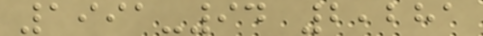1991-94 2,281
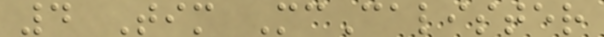4 Tim McCalister
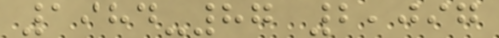1984-87 2,097
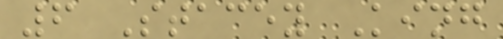6 Stacey King
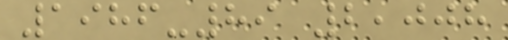1986-89 2,008
